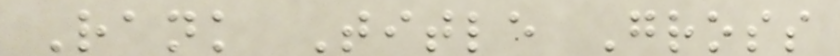Rank Title Gross
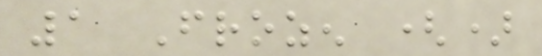1 Frozen ()
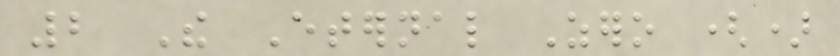2 The Eternal Zero ()
